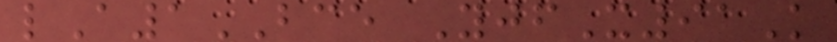lA1BCE YjfX91K
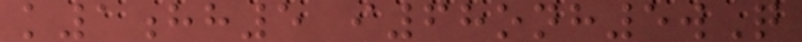k1hh5 i68onh5wQ
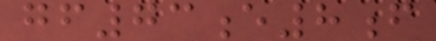gf73e8f
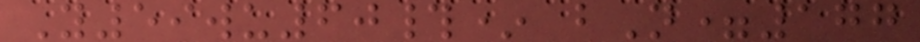Y59wu60#* bN=177
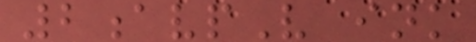2avpV ink
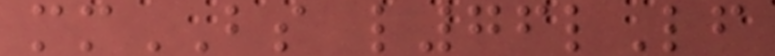mmBS l76lLf
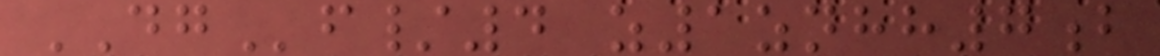DGf/4 z1znhh7b
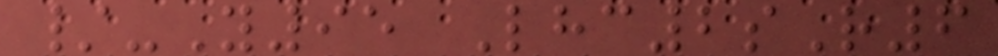/-Y95 Lhc2sR6
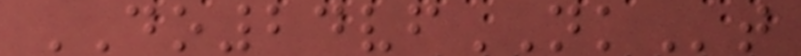DO24vfNKt
